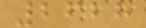2628
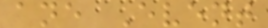ane Event
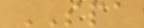SPA
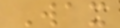Wax
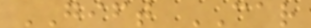GIFT CAR
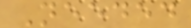Needed
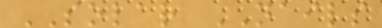SOLAR NAILS
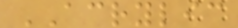ACRYLIC
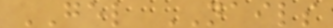GEL NAILS
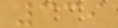339
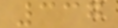337
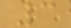3
